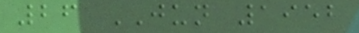26 JUN 1952
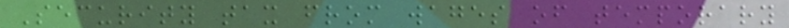Security tax from wages of temporary
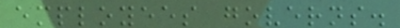employees governs.
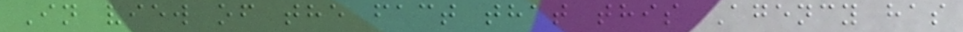In view of the fact that this Agency has
